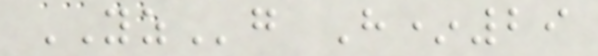YZg H*29
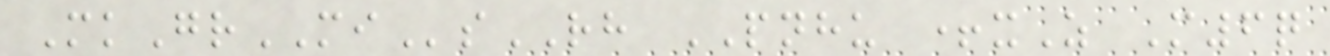MkGrMIsRH PNHU +xZ M6q
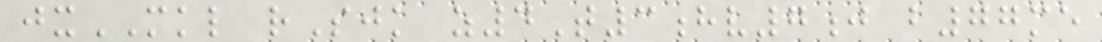jxMKL rSjk z4T3hv7j b77me
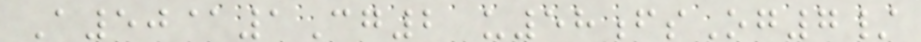A50@1Cg2 u58fsOg7/
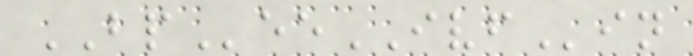BPeeIVFin
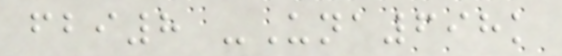fbi8 -Una698k
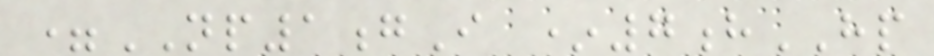=NP1gI *7hHP
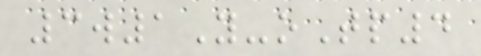3w1Y-oTp4
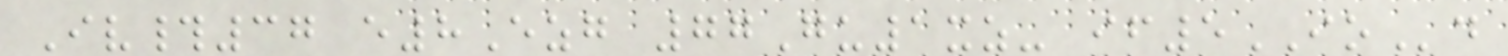Iv#37 e8Ezg 77Gu1xz- if5IOd
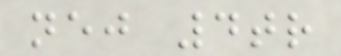nej 4tr
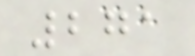271
